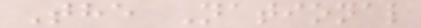The National
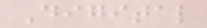Digital
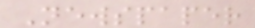Newspaper
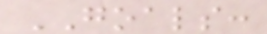GOALS:
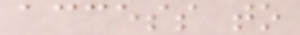access to
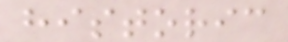historic
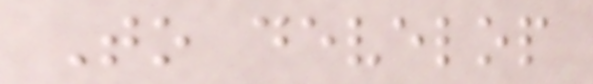To develop
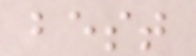best
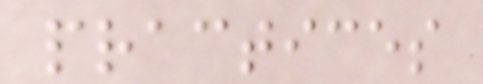practices
